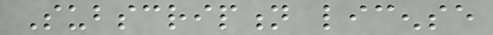Subscription license
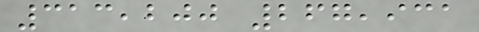313,200 267,931
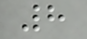8
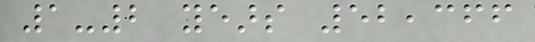1-2 years 52,366
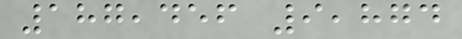187,456 9,874
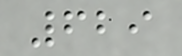629
